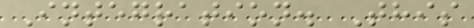Integration. This
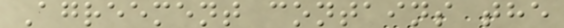Agreement contains the
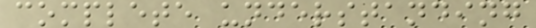complete understanding
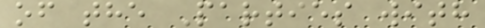of the Parties with
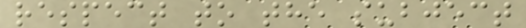respect to the subject
